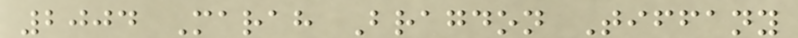2004 Marah Bragdon Tiffany
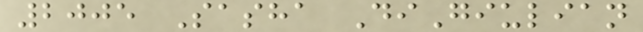2005 Sasha DiGiulian
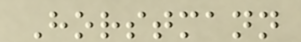Horstmann
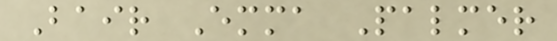Bair Emma Palmer
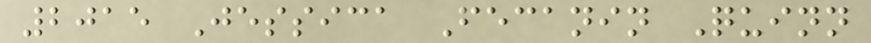2015 Jessica Fecanin Quinn
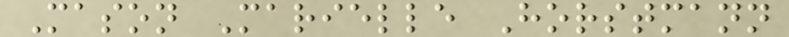Mason Marielle Horstmann
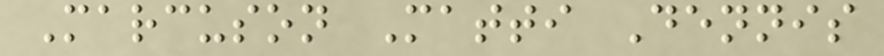Marcuson Matti Dennis
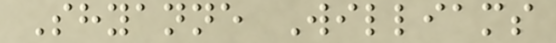Shyanne Williams
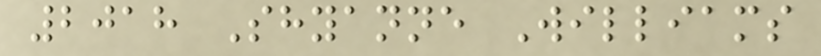2018 Shyanne Williams
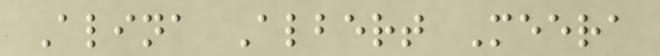Alina Albert Meera
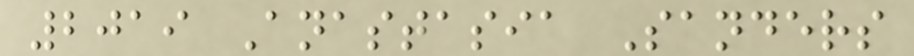2019 Anastasia Sanders
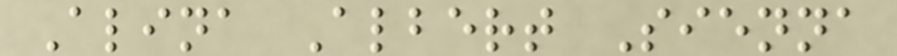Alina Albert Sienna
